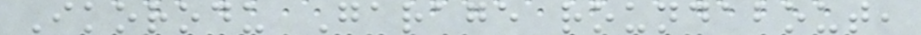Ikorodu Garage roundabout,
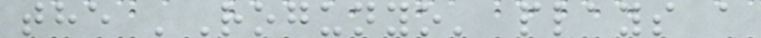the 'Rogunyo' plays a
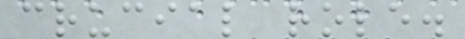crucial role.
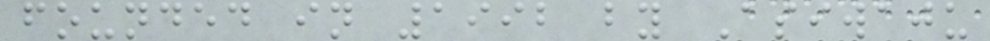founded in 1992 by Asiwaju
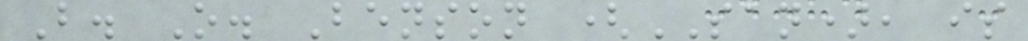B. O. Benson (SAN), is
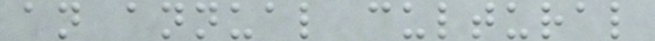an annual cultural
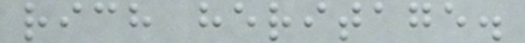rich heritage.
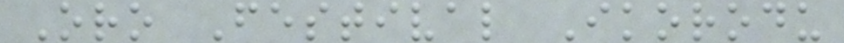Oro Festival Ikorodu
